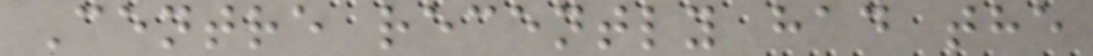Centre recently had the
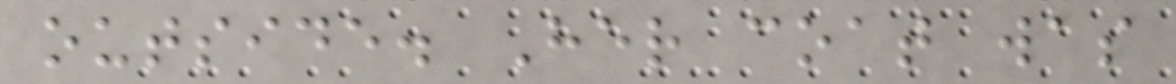outside. Her coat was
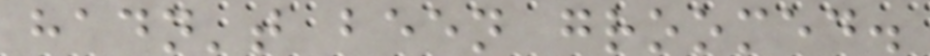hadn't been groomed.
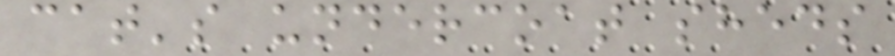cat's undercoat sheds
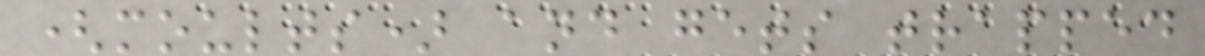(moults) and gets trapped
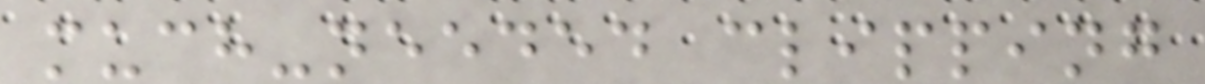much-needed clipping
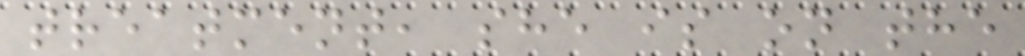treatment, she is on the
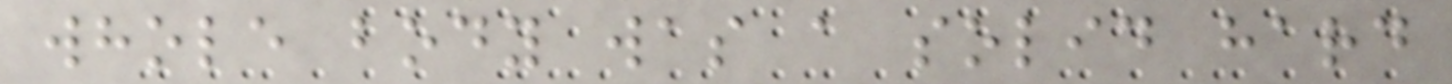whole body was a solid hard
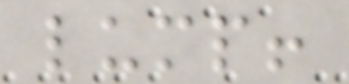lump!
